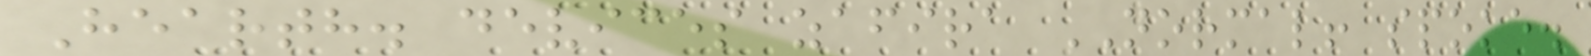Hearth. devices zafira NORMAL! spoke.
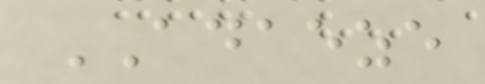ADAEZE
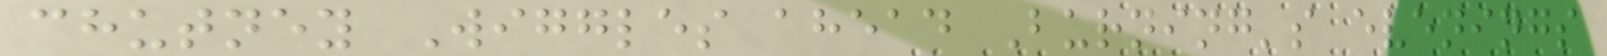chutney Wiggles ahead Burning's evenings
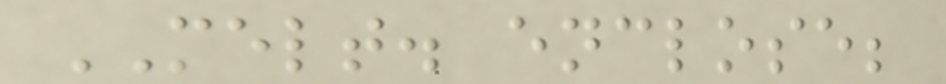MELT. enclose;
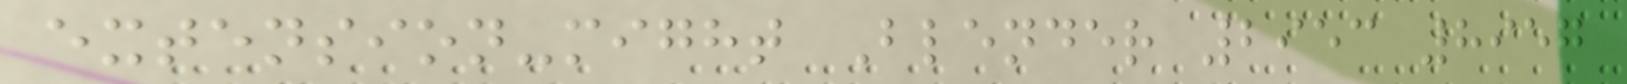extension-might Blender 2953 8957
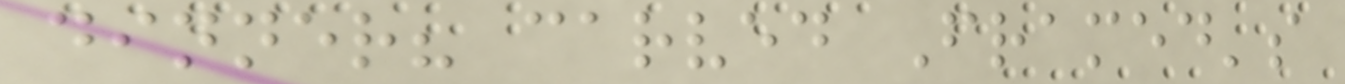dinner? carved Framed's
